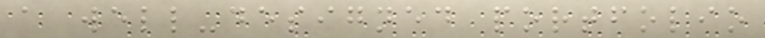a well-designed portfolio
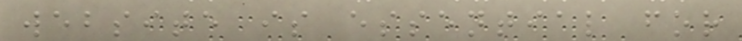website is essential for
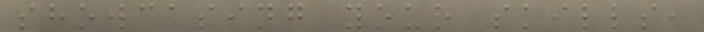showcasing your skills,
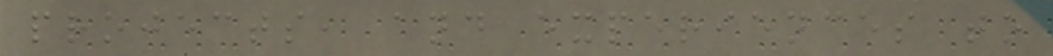projects, and experiences to
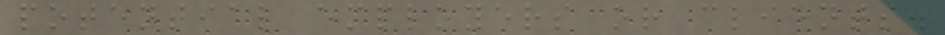potential employers or clients.
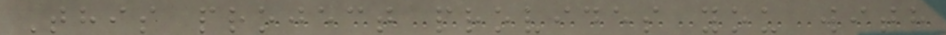This project provides you with
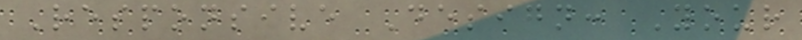Responsive Design: Your
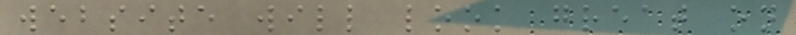website will look great on
